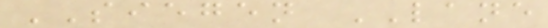SIEGEN LANE
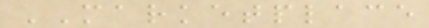MARKETPLACE
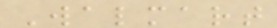Walmart
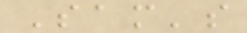Sam's
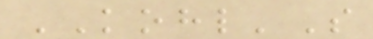KOHL'S
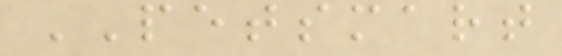PETSMART
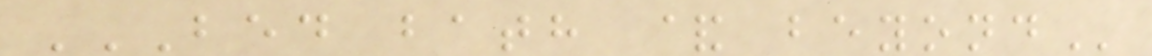BED BATH & BEYOND
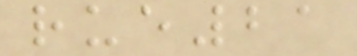rue21
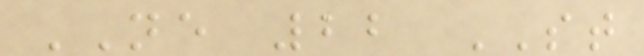NE 22 ST
